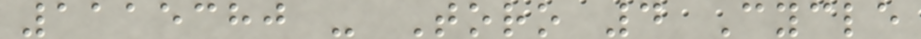1115380 - Toro 4 Cycle
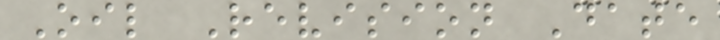Oil Revision Date
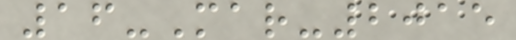16-Mar-2015
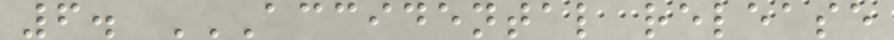6. ACCIDENTAL RELEASE
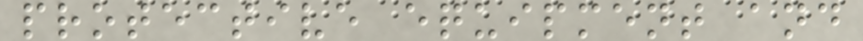protective equipment and
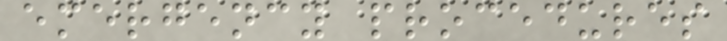emergency procedures
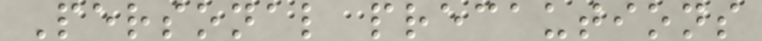Personal precautions
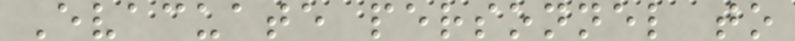Evacuate personnel to
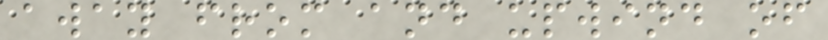away from and upwind of
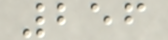256
